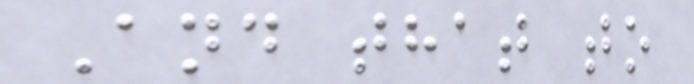And that to
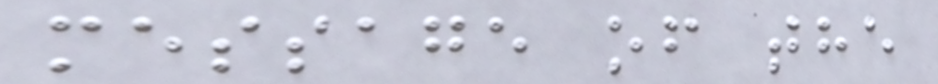message of the
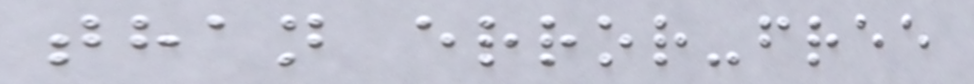than error-free
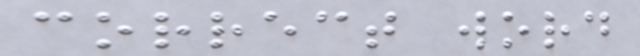correct word
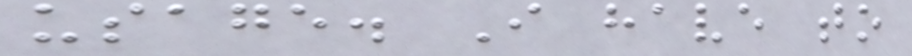usage. I have to
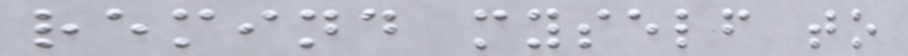remind myself to
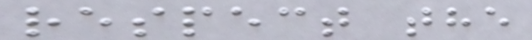respect the
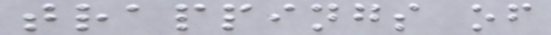trappings of
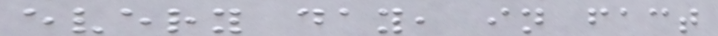every day, in fact
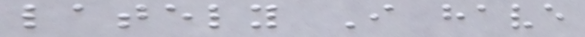lately I have
